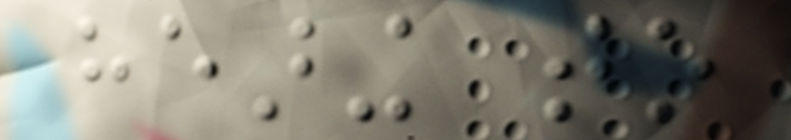hearing to
